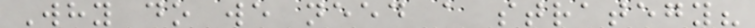Why do we need a strategy?
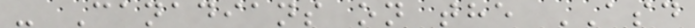- Canadians on the ASD
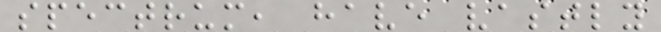spectrum, have vastly
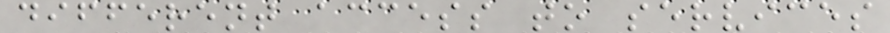different access to services
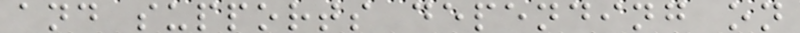and supports depending on
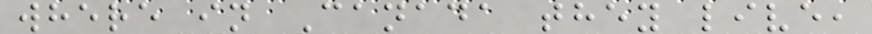where in Canada they live,
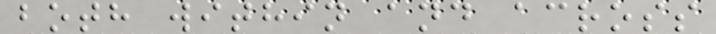both within and across
